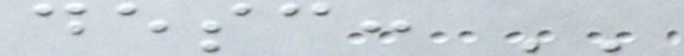desc: ''
